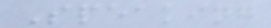Speaking
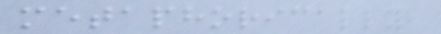metaphorically,
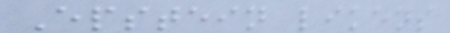Epstein likens
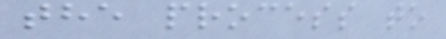the process to
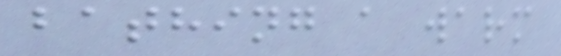bathing a warm
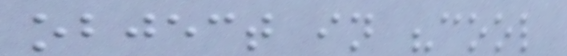object in "cool
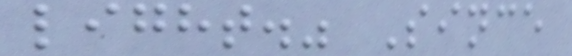light." Since
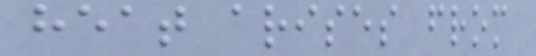heat arises from
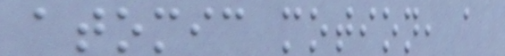atomic motion, a
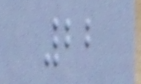22
